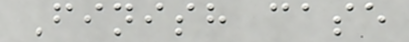Finish case
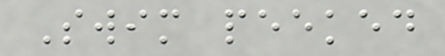Swim peeked
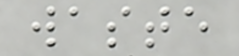waste
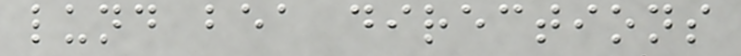lund bea directions
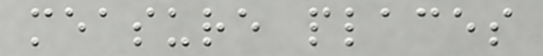measure places
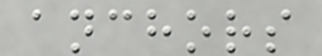anchors
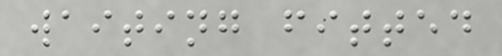waiting fitted
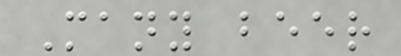Many beer
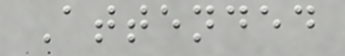Attended
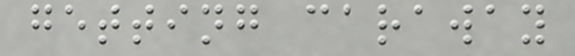getting caraway
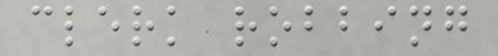clerk robbing
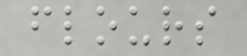flours
